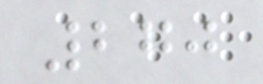270
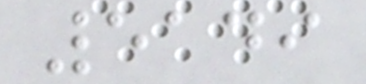5149
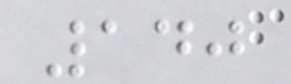140
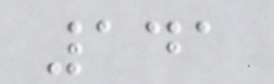141
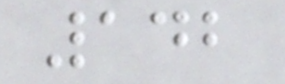142
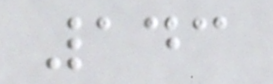143
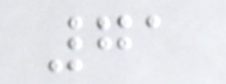71
